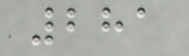281
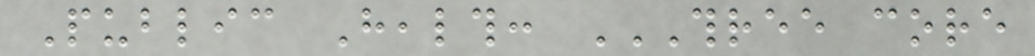Public Health: THREE CORE
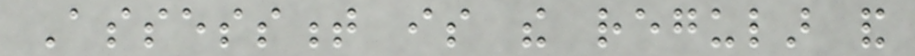Assessment is the regular and
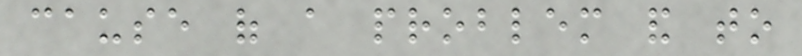cause of a problem and to
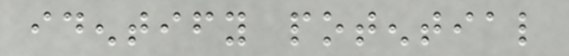identify potential
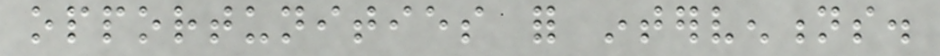opportunities for interventions.
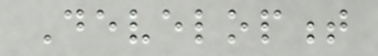Development
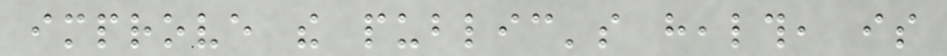improve the public's health, is
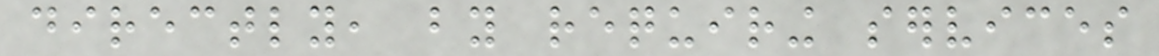directly, by requiring services
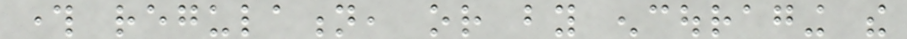through regulation, or by encouraging the
